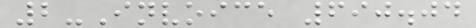2-Invoice 690.04
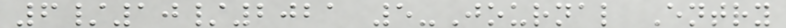6/10/2021 5-Journal Entry
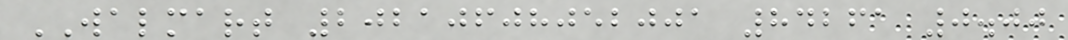WALMART 20210608052001 84261 0.00
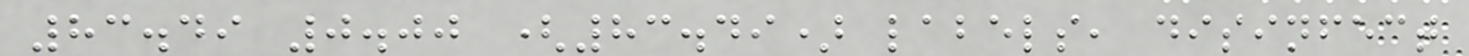83.49 0.00 (83.49) labels, disinfect
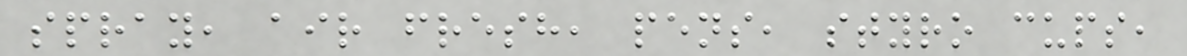spray, air fresh, pens, styro cups,
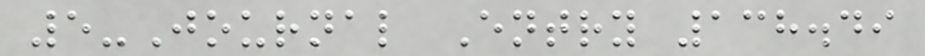5-Journal Entry 138.49
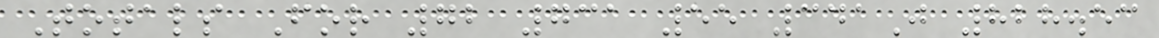Totals For 72 731 55 341J 828.53
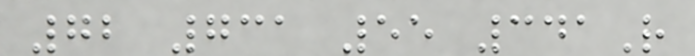72 731 55 341R
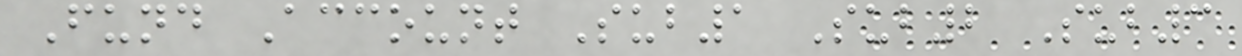Fund Account Sub1 Sub2 Sub3
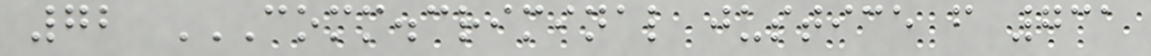72 COMM.CRIMINAL JUSTICE F 731
